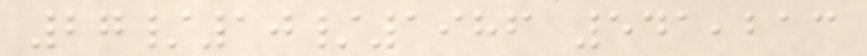27/10/1986 541,213
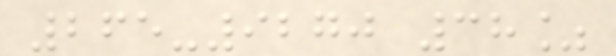265-9270 38%
